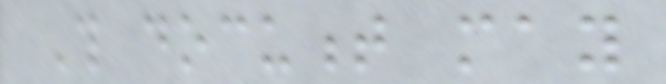This document may
